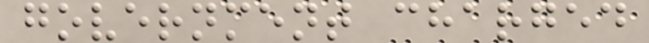government charged
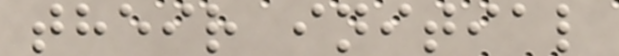their initial
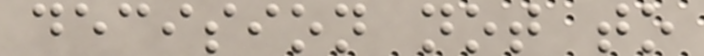decision not to
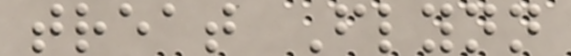treat Flynn
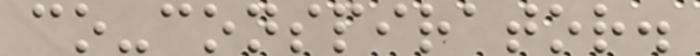co-conspirator.
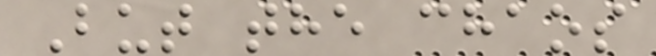But the chaos
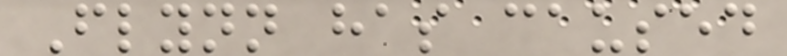Flynn has caused
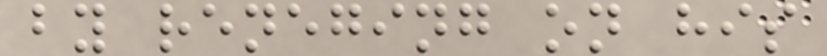by reneging on his
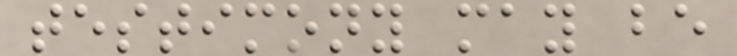testimony may be
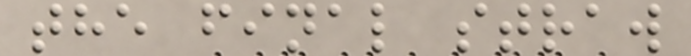the final straw
